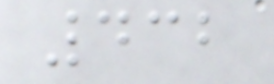432
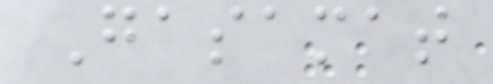Gasamat
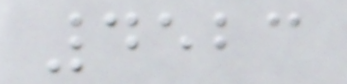4523
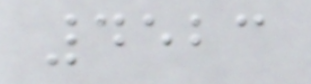4523
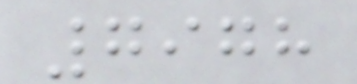7978
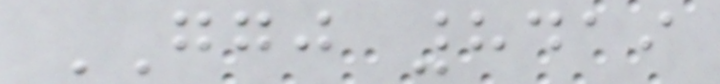GGJ 8419
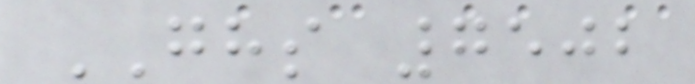GHS 7502
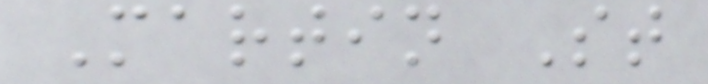Martin St
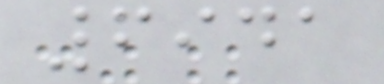6941
